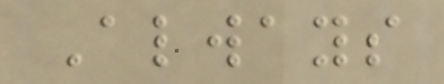Always
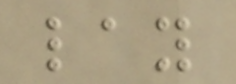lay
